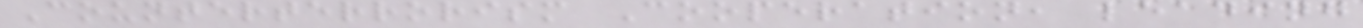Counterterrorism Cooperation, leading
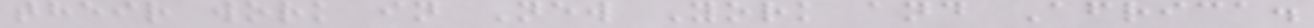their work in New York and Africa.
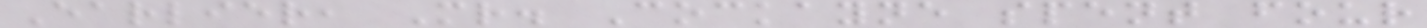Earlier, Mr. Cockayne spent four
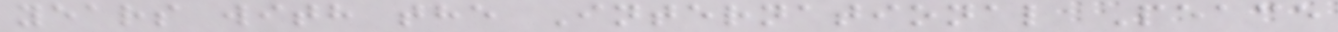years with the International Peace
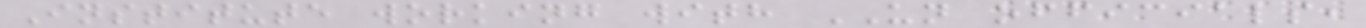Institute working with UN officials,
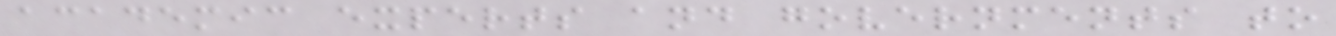academic experts and governments to
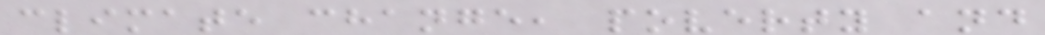climate change, poverty and
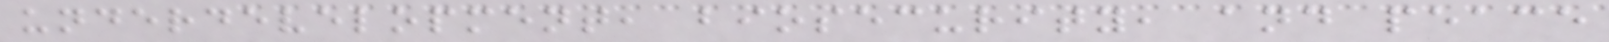underdevelopment, biosecurity, and peace
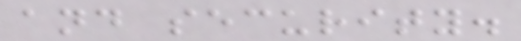and security.
